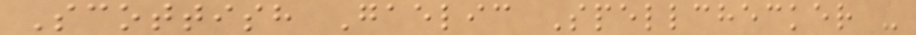Scottish Gaelic Spellchecker -
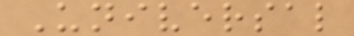Universal
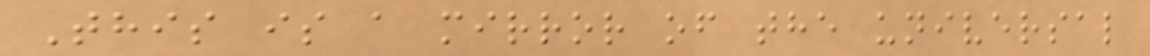This is a mirror of the universal
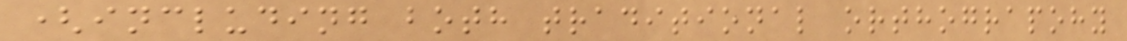(including both traditional orthograpohy
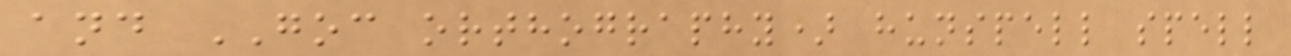and GOC orthography) hunspell spell
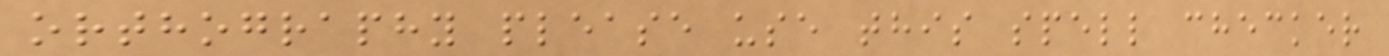orthography please use this spell checker
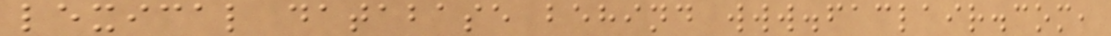lexical database behind www.faclair.com,
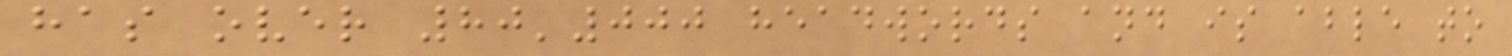has over 80'000 headwords and is able to
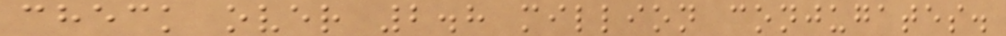check over 2.8 million conjugates.
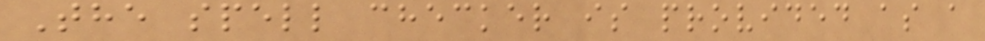The spell checker is provided as a
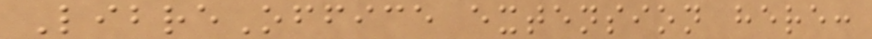LibreOffice extension here:
